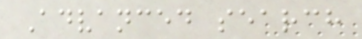Advanced search
